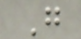G
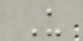U
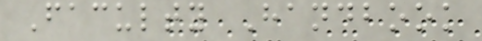Faculty Handbook
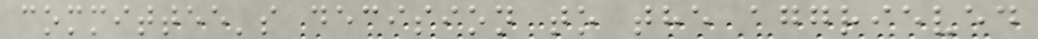committee's decision to the aggrieved
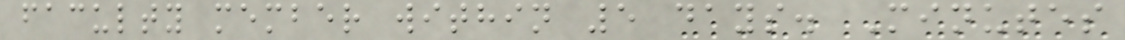faculty member within 5 days. Minutes
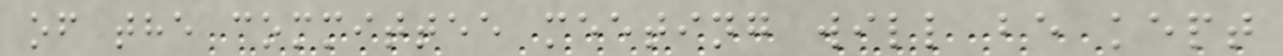of the committee meeting will be kept
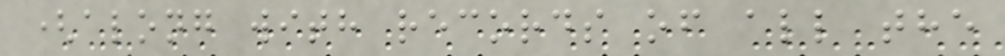(along with records of all the
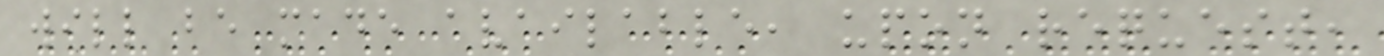will be made available, upon request,
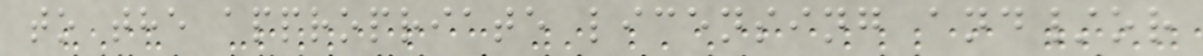to the appropriate licensing and/or
